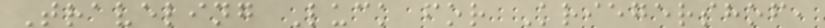Traveling Luck for Kriegershof,
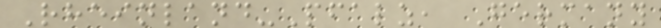Rheinland-Pfalz, Germany
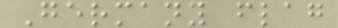Germany flag
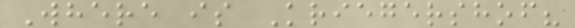Where is Kriegershof?
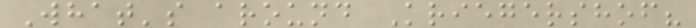What's around Kriegershof?
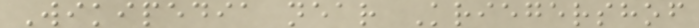Wikipedia near Kriegershof
